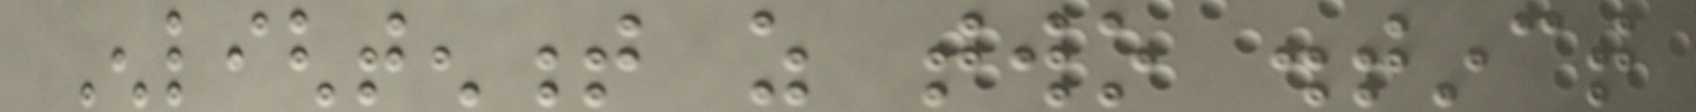Enlightenment as two distinct
